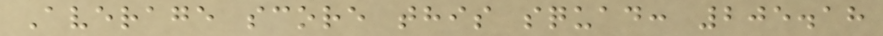Average score this squad: 205.18
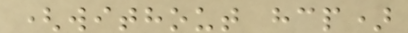(without hcp)
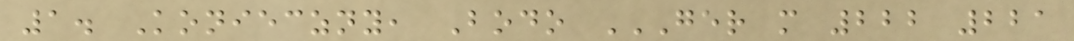1. Konieczny, Bodo GER M 222 221
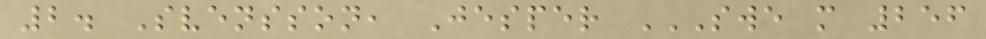2. Svensson, Jesper SWE M 256
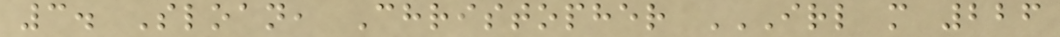3. Sloan, Christopher IRL M 226
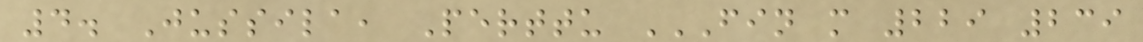4. Jussila, Perttu FIN M 229 239
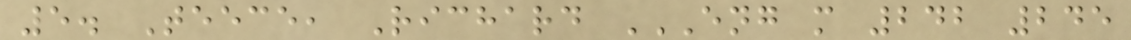5. Teece, Richard ENG M 242 245
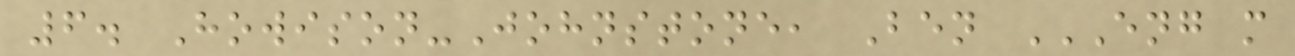6. Howison-Johnstone, Ben ENG M
